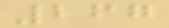267
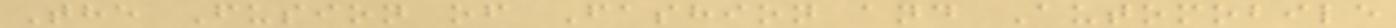The Fusion of Fashion and Automobile
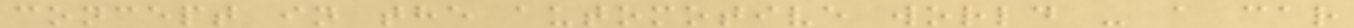concept in the automotive world - a car
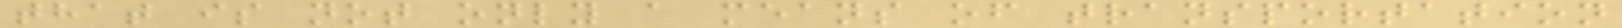that is not only a means of transportation
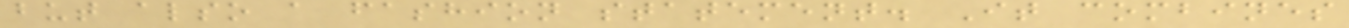but also a fashion statement. It combines
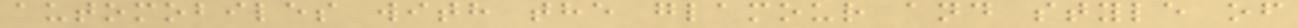automobiles with the glamour and style of
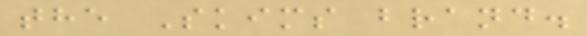the Skims brand.
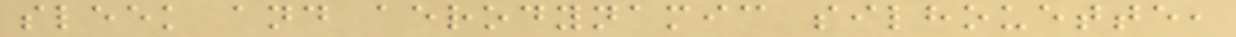sleek and aerodynamic silhouette,
